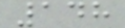148
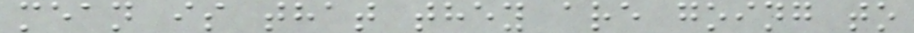mean is that they are going to
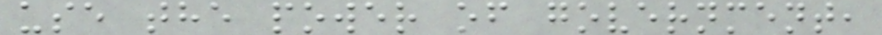use the power of government,
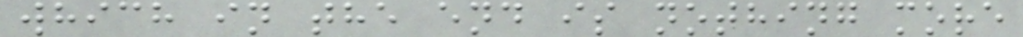which in the end is nothing more
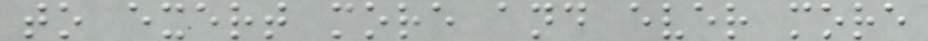to exert more and ever more
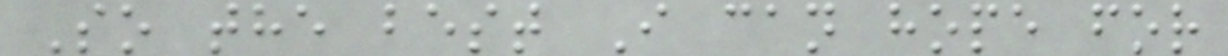So the best I can hope for
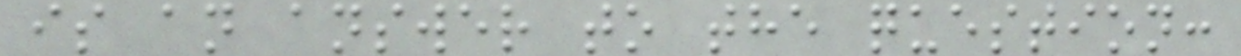is an answer to the question:
